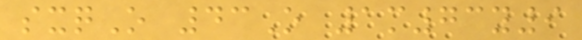sxqO 43O 1m73y9
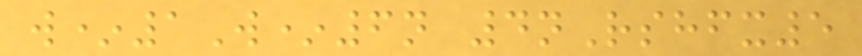w*1W*6n 4nRshfx5
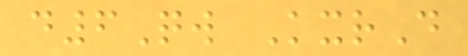d6Qw KxrD
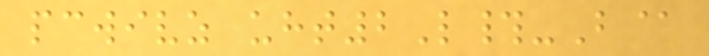pcwivz uht2L#-B@
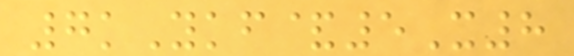7kYkf&5X8
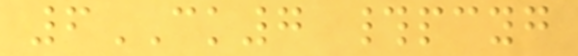6CK7 #pcyg
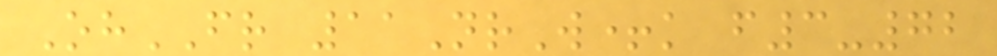OhFR 11NrW+k f3-72
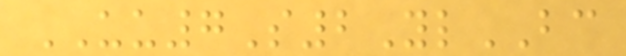UU7S2YlBC
